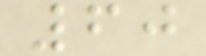60
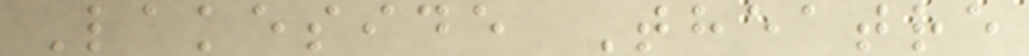Lakeside Theatre
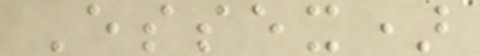Essex)
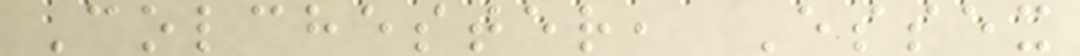Colchester, Essex
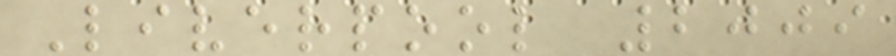Liverpool 2009
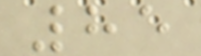85
